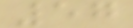57
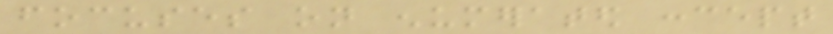focuses on enumerated concept
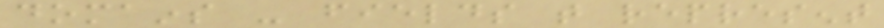domains - fields that represent
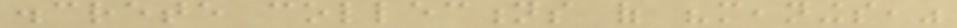discrete collections of "meanings,"
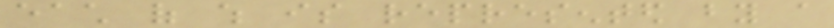each of which is represented by a
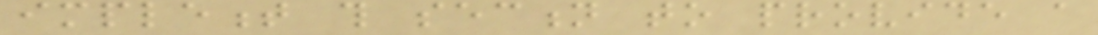implement this section to provide a
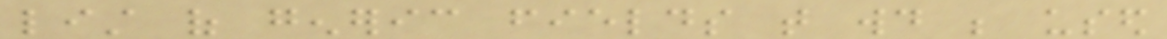list of generic fields that would be used
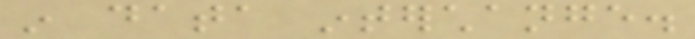in data interchange.
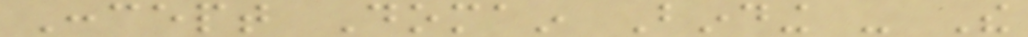Concept Domain Binding - The
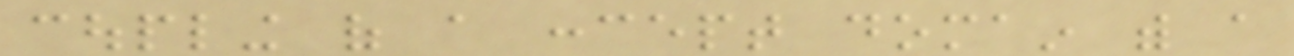coupling of a concept domain with a
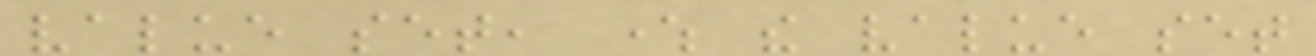value set, where the value set
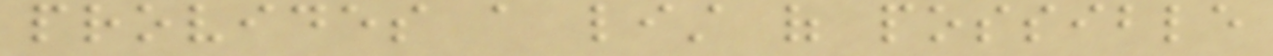provides a list of possible
